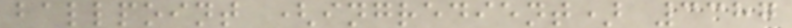ballpoint (ingredient) 3387
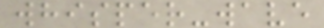whisper-wave
